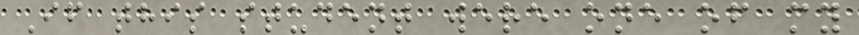If this student were one of my
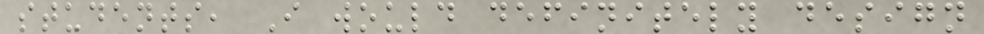students, I would definitely design
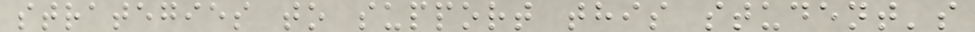strategies to support this student's
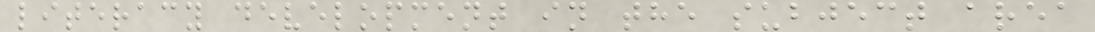literacy development in the subject area
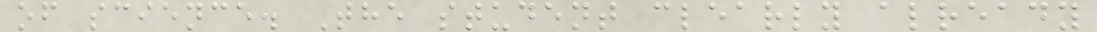of science. The student clearly already
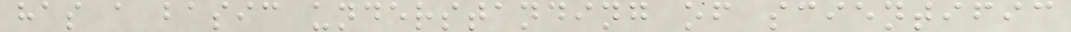has a basic understanding of scientific
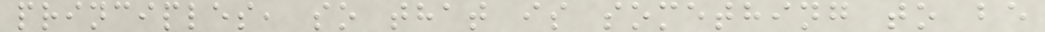principles, so that is something to be
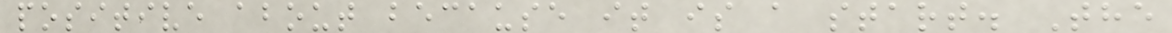positive about because it is a start. The
